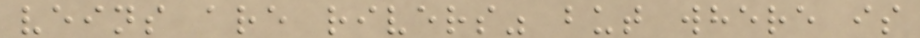veins are rivers" but where is
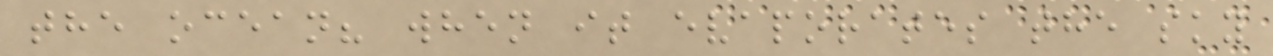the ocean? when it evaporates the sky
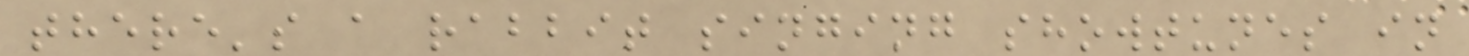there's a rabbit singing showtunes in
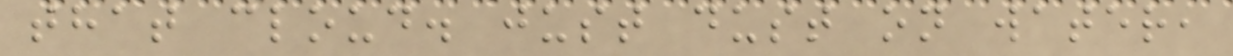that cloud. just dust on water,
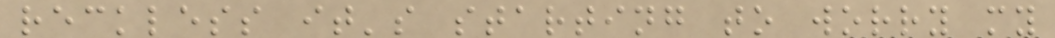reckless it's starting to worry my
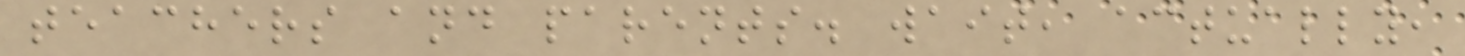teachers and parents. wait, actually,
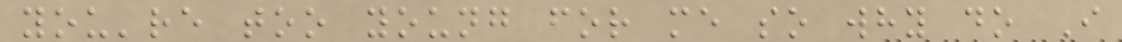you're too young for me so why do I
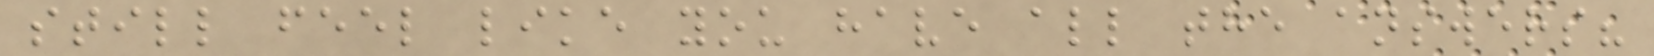still feel like you have all the answers?
